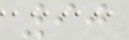90
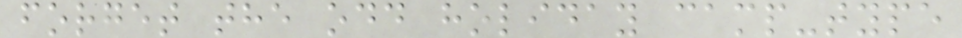forget the odd holiday camp-type
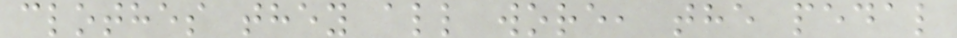clothes they all wore, the pedal
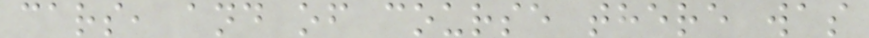cars, and of course there was
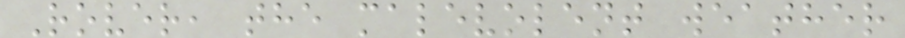Rover, the malevolent weather
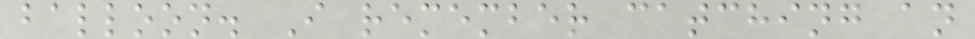balloon. I remember catching an
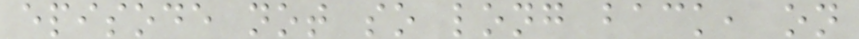episode not so long back, on
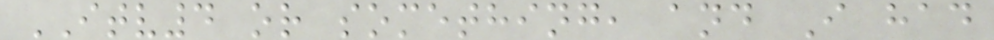ITV4 or something, and I had
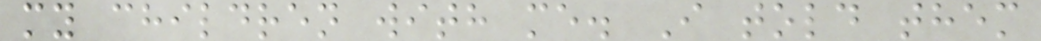my children with me. I told them
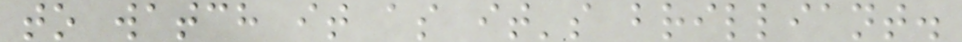to watch it as it's brilliant.
